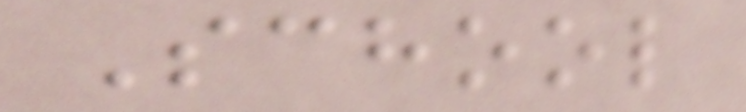School
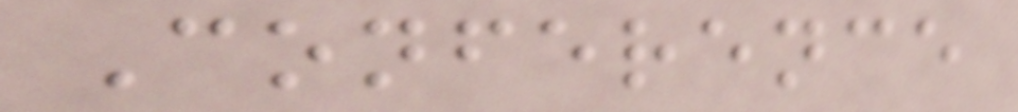Conference
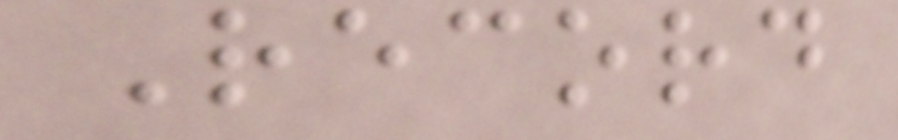Record
